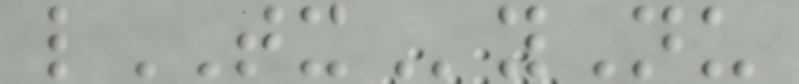lTXyNu
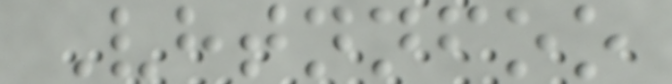Vhtnnfoo
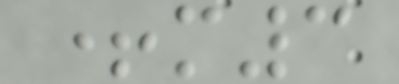+m3
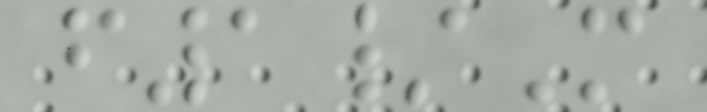f1/M
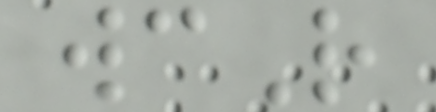wcR
